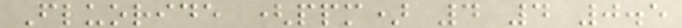Fluoride (ppm) 4 4 0.5
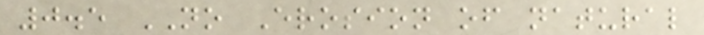0.5 NO Erosion of natural
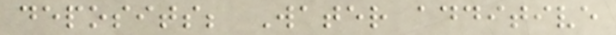deposits; Water additive
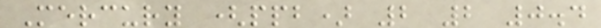Mercury (ppb) 2 2 0.4
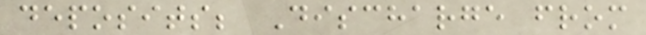deposits; Discharge from
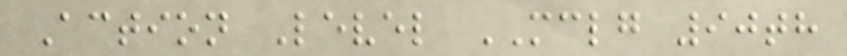Action Level MCLG 90th
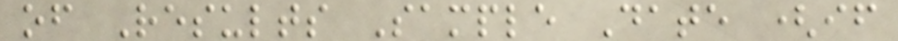of Results Sample Date (if
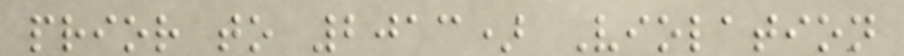prior to 2013) Violation
